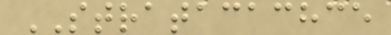STRATACACHCE
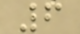6
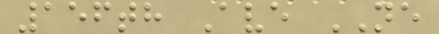156th Ave NE
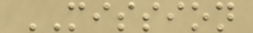MISSION
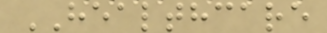HEALTHCARE
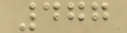477
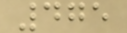475
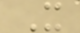X
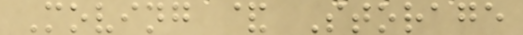Moving & Storage
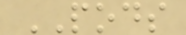PODS
